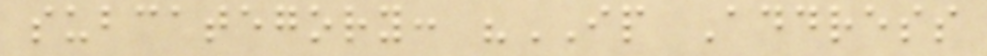subcategory: "IP Address
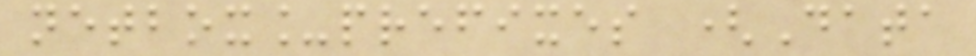netbox_prefixes (Data
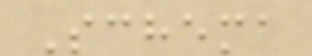Schema
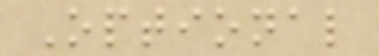Optional
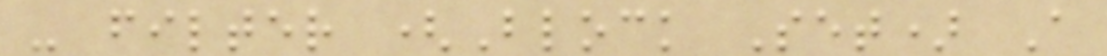- filter (Block Set) A
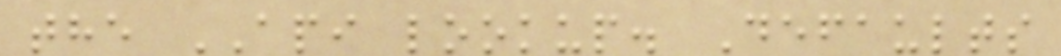the API lookup. Defaults
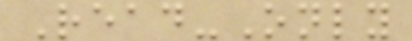Read-Only
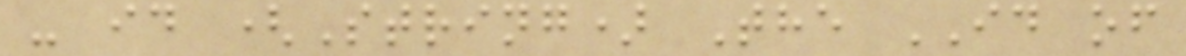- id (String) The ID of
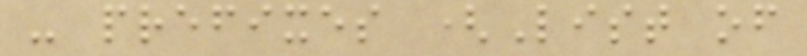- prefixes (List of
